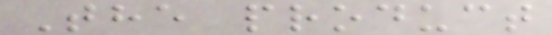The product
